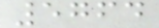5764
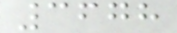3678
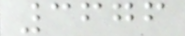3676
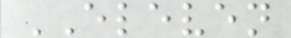ELEVEN
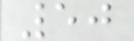50
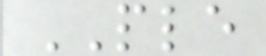PLE
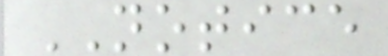NOTICE
